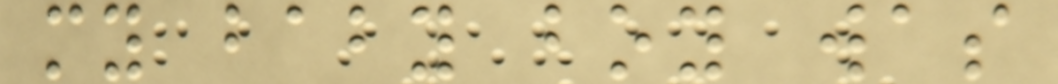my baby boy was
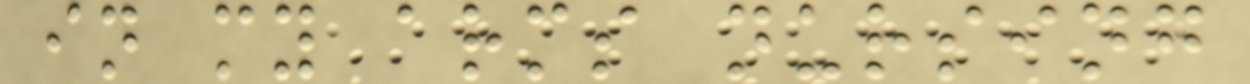in my arms nursing
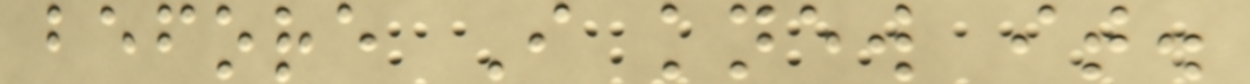before I knew it.
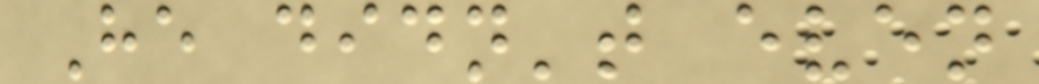He didn't even
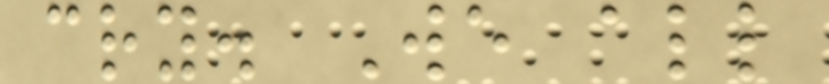cry. We all
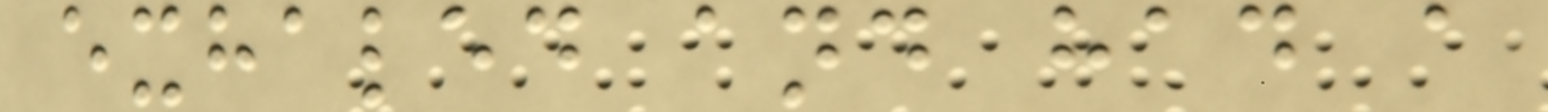exhaled and had a
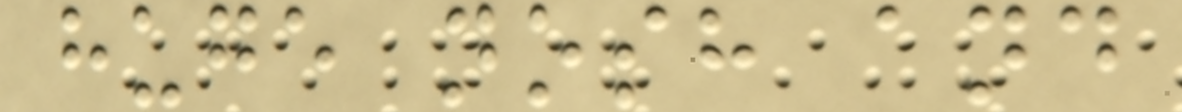huge nosh and
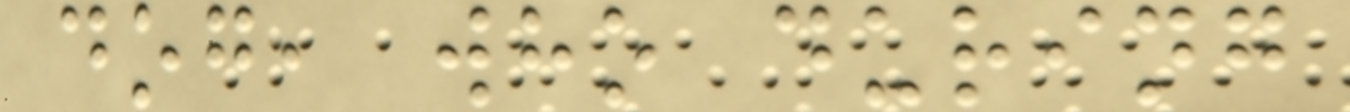dog, who during
